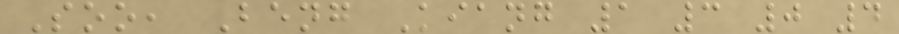Soo, Beng Kiang 1 3 0 4
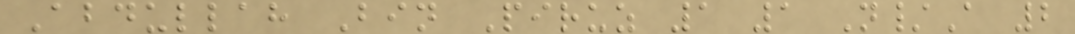Abdullah Bin Piruz 1 1 N/A 2
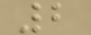2
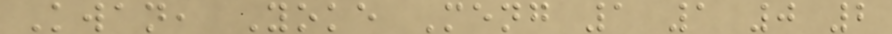Kwan, Yoke Meng 1 1 0 2
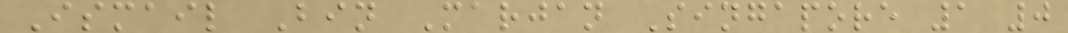Ismail Bin Marjan Singapore 1 0
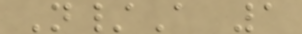N/A 1
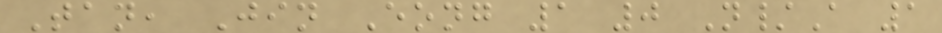Tan, Jin Eong 1 0 N/A 1
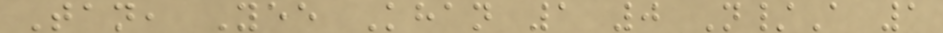Tan, Yee Khan 1 0 N/A 1
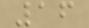16
